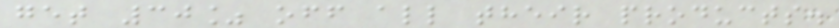get 30% off all their products.
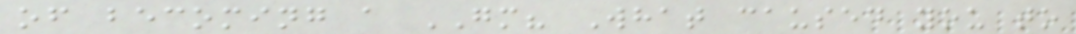of becoming a GM? What caused you to
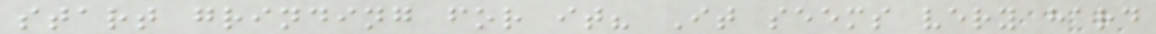start grinding for it? It seems very hard
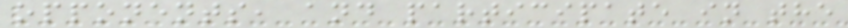opponents, and participate in the
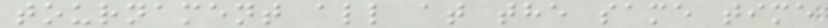tournament all at the same time
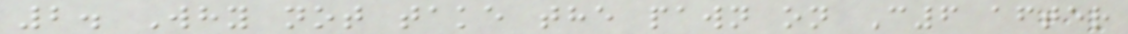2. Why not take the pawn on C6 after
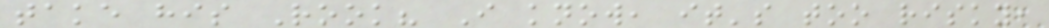take his Rook? I know, it's too risky,
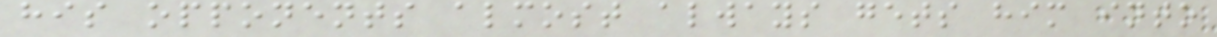his opponents almost always gets him into
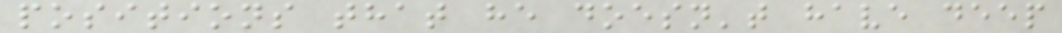positions that he doesn't have deep
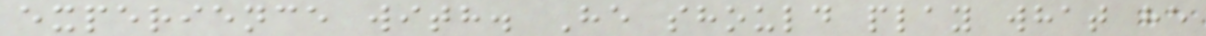experience with. He should play what he
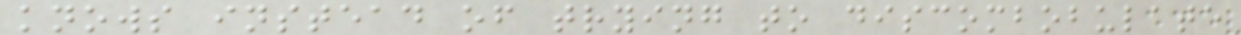knows instead of trying to discombobulate
